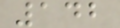142
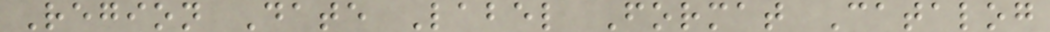Region Date Label Format Catalog
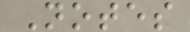Notes
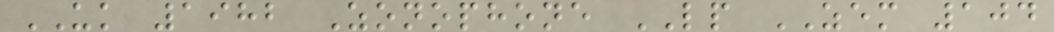UK 1982 Zonophone LP ZEM 104
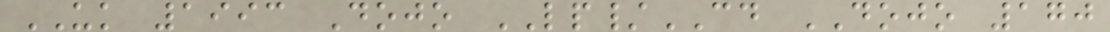UK 1993 Dojo LP/CD DOJO 170
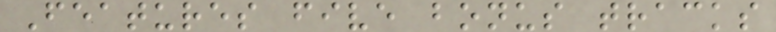Features five bonus tracks
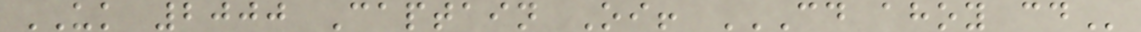UK 2000 Captain Oi! CD AHOY CD
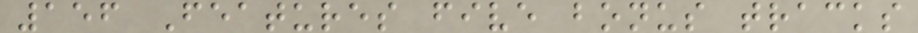156 Features five bonus tracks
